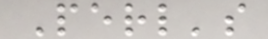Perl's
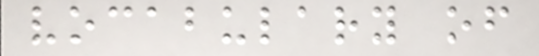vocabulary of
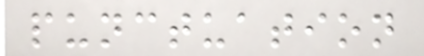punctuation
